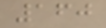160
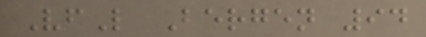VfL Bergen 94
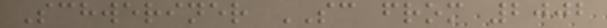Schweriner SC from 2002
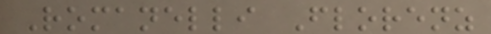Romanelli Florenz
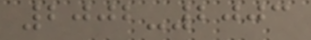2002-2003
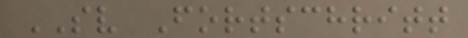SV Fortschritt
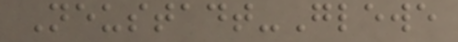Neustadt-Glewe
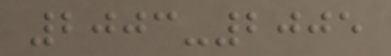2003-2005
